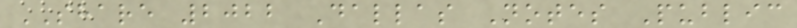SHARE 2022 Dallas Notes Public
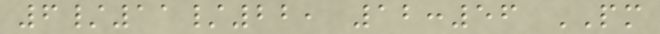6/11/22, 12:56 PM
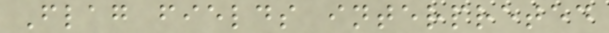Flag fields interpreted
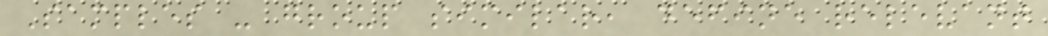Samples - group similar, define relevant
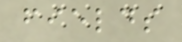fields
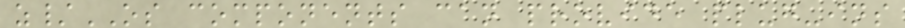z/OS components can provide plug-ins
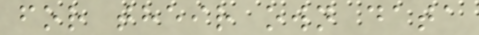for their own data
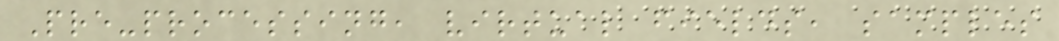Pre-processing, virtual fields, samples
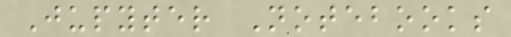Jupyter Notebooks
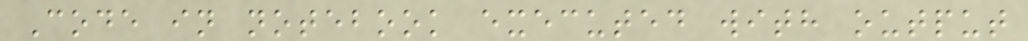Code in notebook executed with output
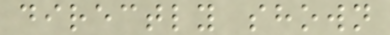directly shown
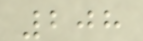208
